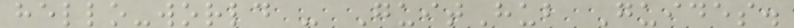hello-world - GuitHub Guides.
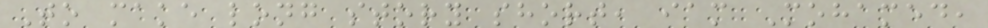To make long story short, iam Mohamed,
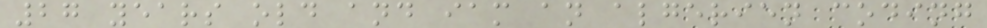27 years old and iam an algerien coding
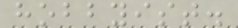hobbyist.
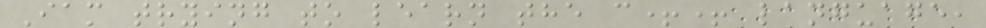Iam trying to learn the c++ language,
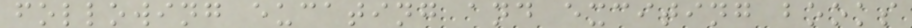following eucating and exciting books
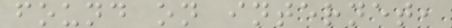found on internet,
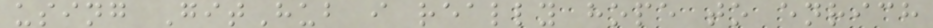using GitHub i really hope to enrich
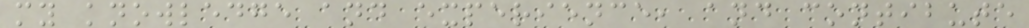my knowledge and experience, and contibute
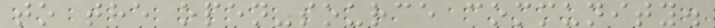to the open-source community.
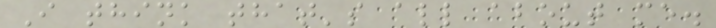I think that's all about me.
